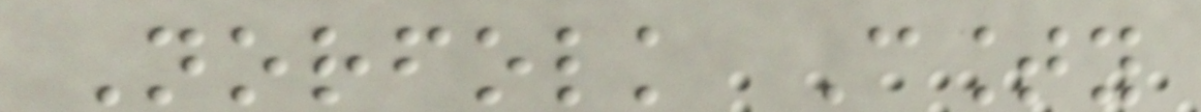Norfolk County
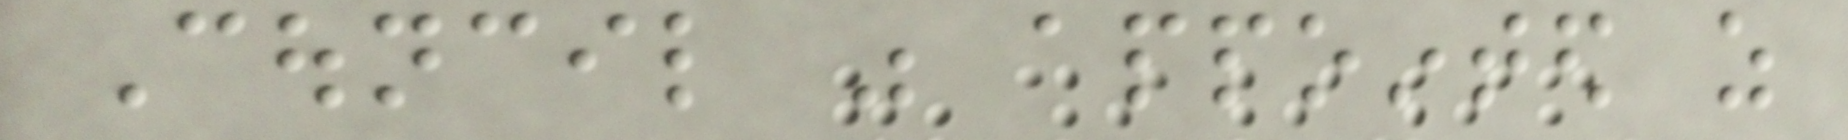Council was appointed as
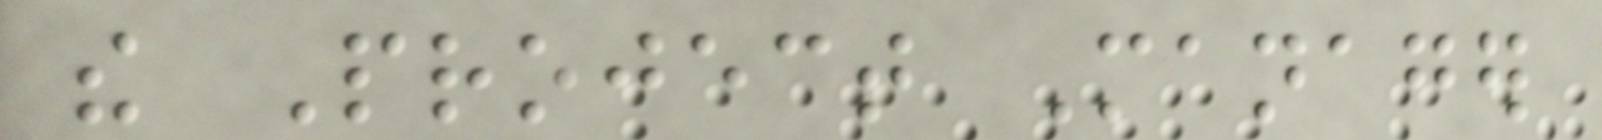the Project Manager
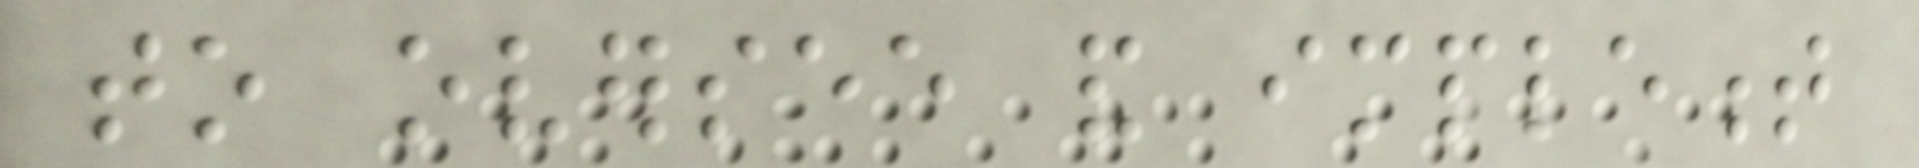to oversee and implement
